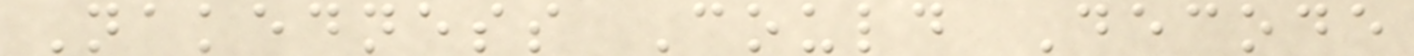Nakedness Could Decode
